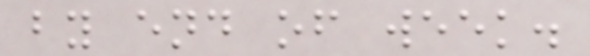by end of week.
